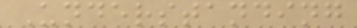Understanding
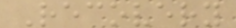Recovery
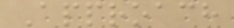Approach
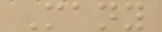Many
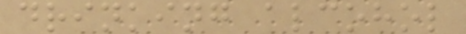drinking alcohol
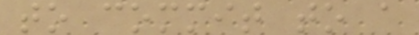to commit to a
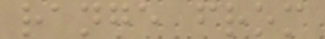range from
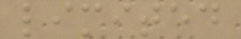limited
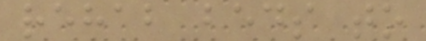rehab beds to
